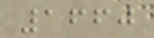1660
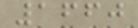1660
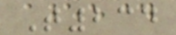T234
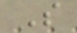S
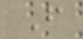F
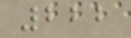222
